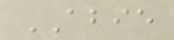ABIE
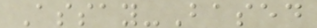Assay-Based
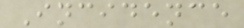Incidence
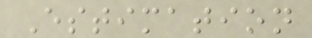Estimation
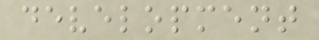development
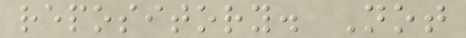repository. Not
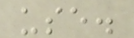use.
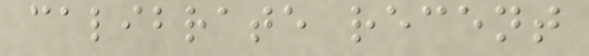calibrate recent
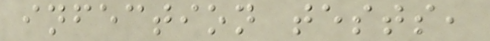infection tests,
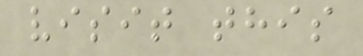visit this
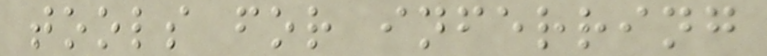tools for inferring
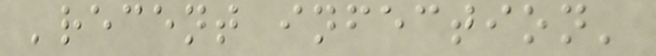'recent infection'
